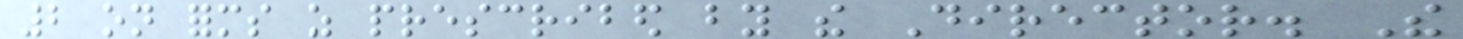2 on forms as prescribed by the Director. The
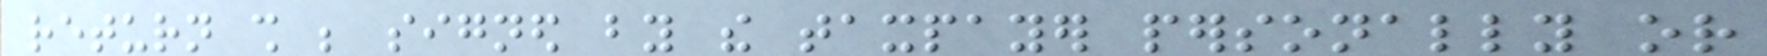return shall be signed by the taxpayer personally or
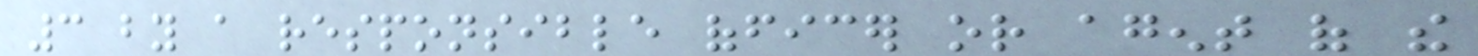3 by a responsible officer or agent of the
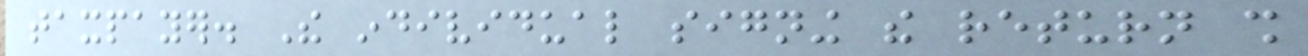taxpayer. The individual signing the return shall
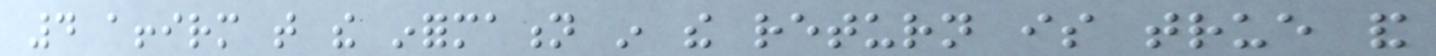4 affirm that the information in the return is true and
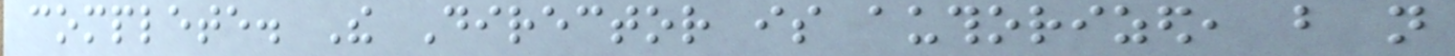complete. The Director is authorized, but not
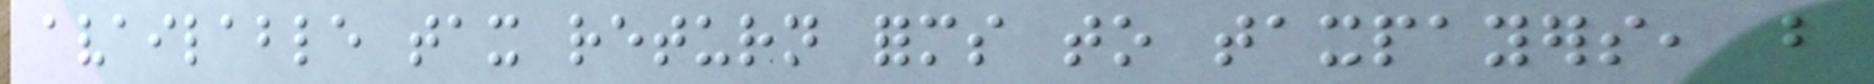available tax return forms to taxpayers, but
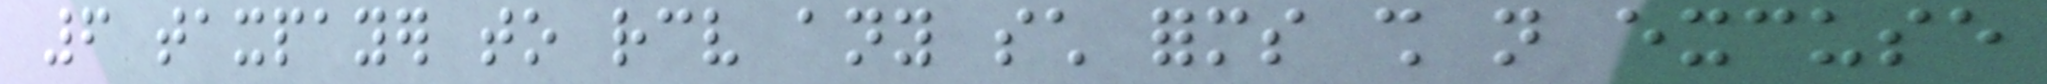6 taxpayer to receive any such forms shall not excuse
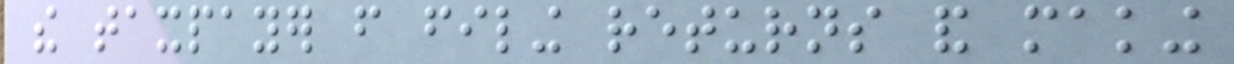the taxpayer from filing returns and making
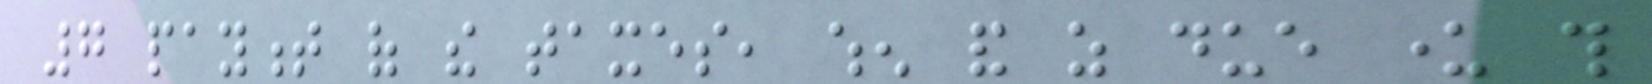7 payment of the taxes, when and as due under this
